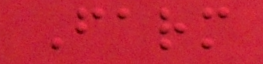Farm
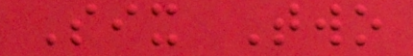Six Two
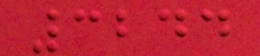3244
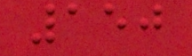150
